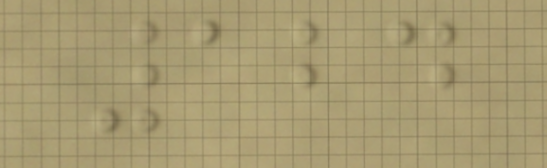124
